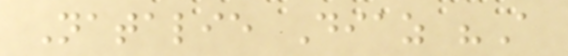Natalie Diaz "A
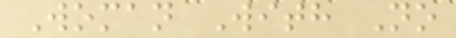Woman With No
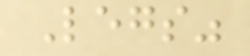Legs"
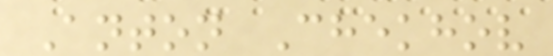Anton Chekhov
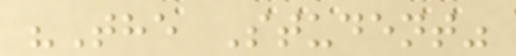"The Student"
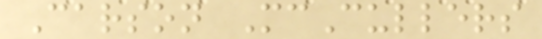Carson McCullers
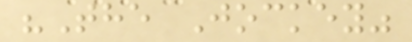"The Jockey"
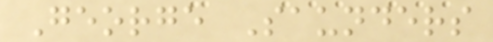George Saunders
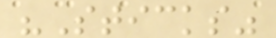"Sticks"
